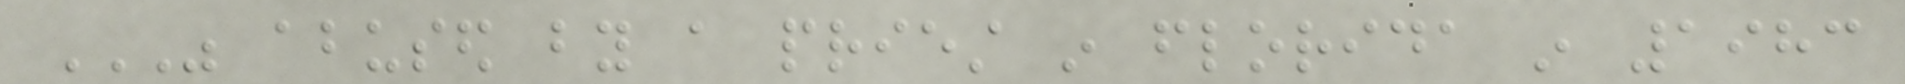WAS ABUSED BY A PRIEST IN FLORIDA IN 1983
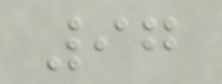97
